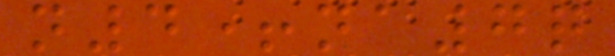n4+na7q
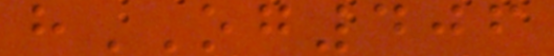hOG406
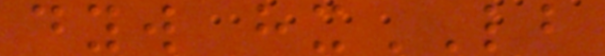dyw hxLB
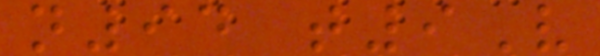n94 t9V
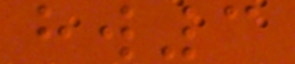hw3
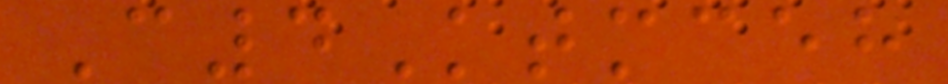C4Ktmceh
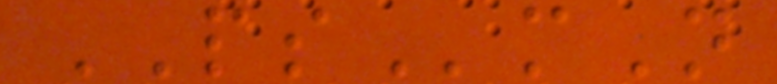PSmN
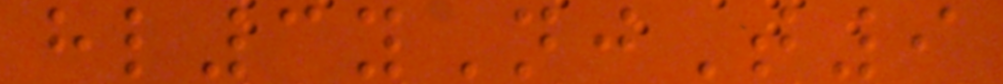hl3yNjT9
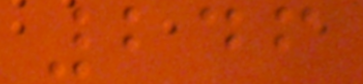246
